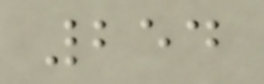254
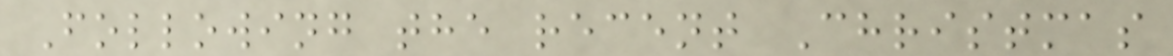Following the recent Christmas
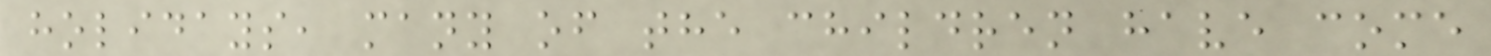holidays, many of the children have come
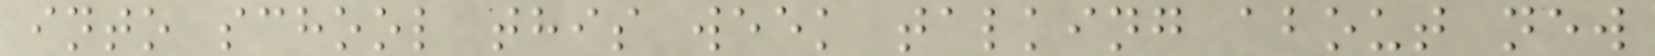into school this week talking about new
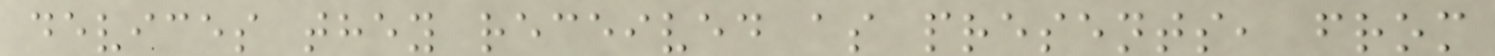devices they received as presents, from
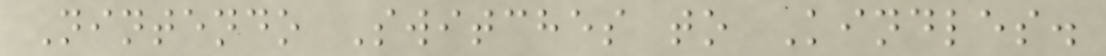Nintendo Switches to Kindles.
